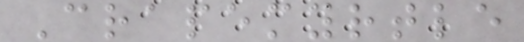Crapemyrtle
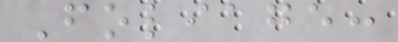Foliage:
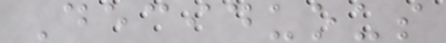Deciduous
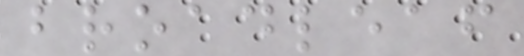broadleaf
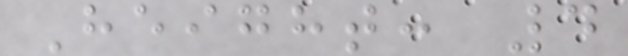Height: 4
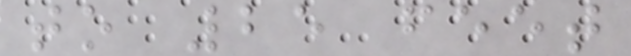to 25 feet
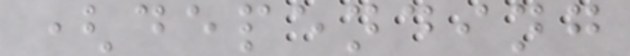(depending
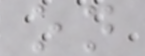on
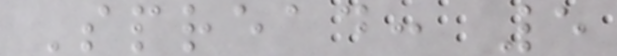Spread: 5
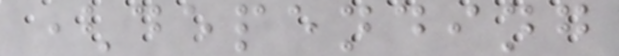(depending
